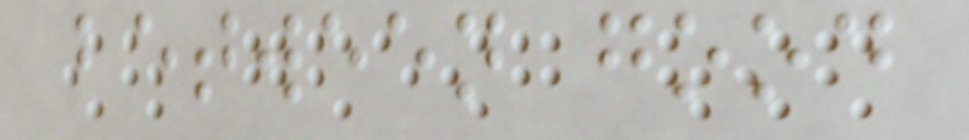between good
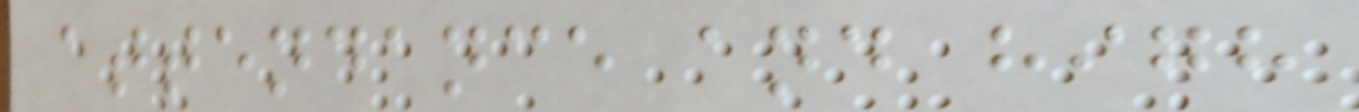attendance and high
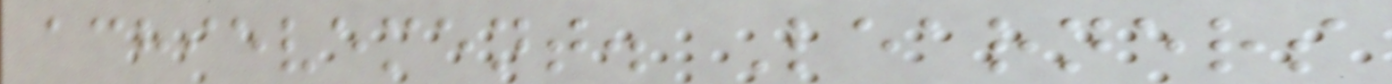achievement. Learners
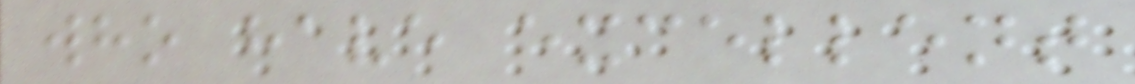who have excellent
